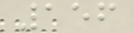156
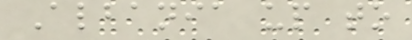Albania up to
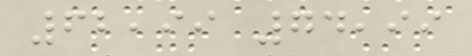62,99 74,99
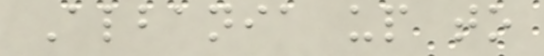Albania up to
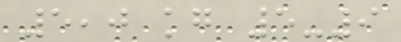5,0 kg 5-9
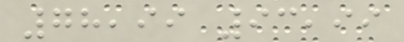78,99 93,99
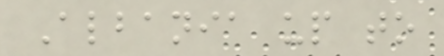Albania up to
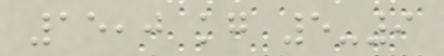15,0 kg 5-9
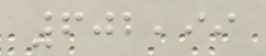602,99
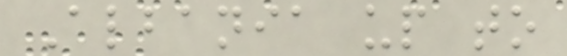Albania up to
